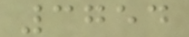3754
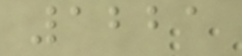1221
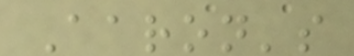Aaron's
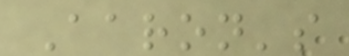Aaron's
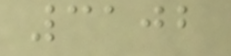3102
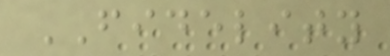FIDELITY
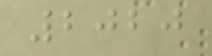2020
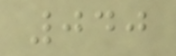040
